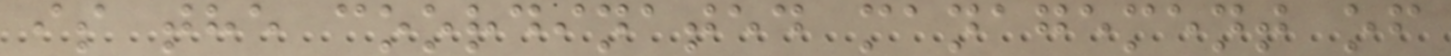is the coordinated management of
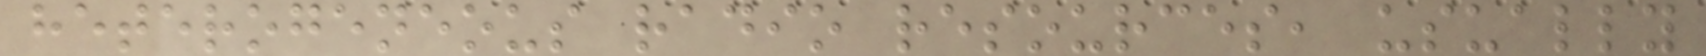heterogeneous radio resources, usually
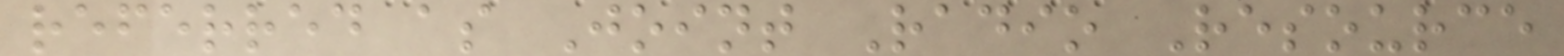referred as Joint Radio Resource
